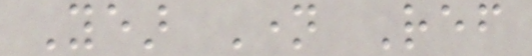Year Name Ref
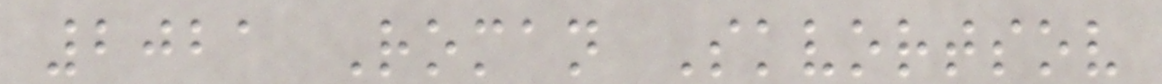2021 Roman Skvortsov
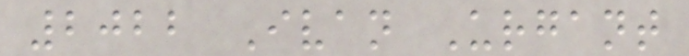2022 Ivan Urgant
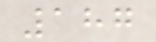187
